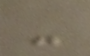-
